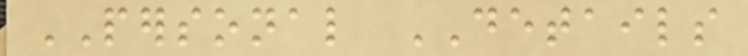PERSONAL DETAILS
